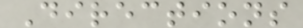Directions
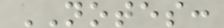NOTES:
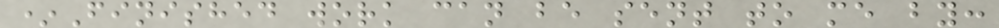*Finished work can be sent to me by:
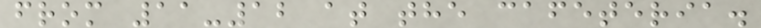from 11-12 at the cafeteria.
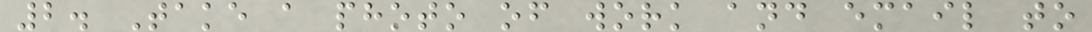2. Take a photo of work and email to
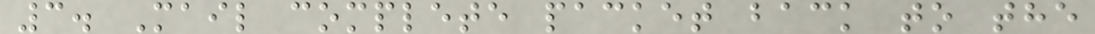3. Mail complete packet back to the
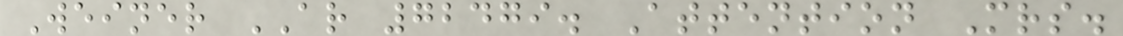Weiner AR 72479. Attention Mrs.
